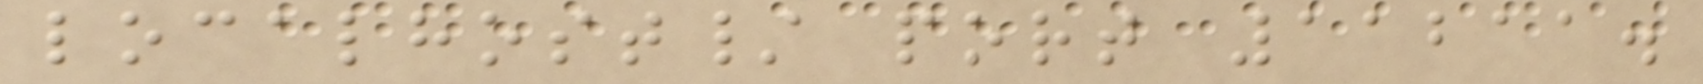localhost/ port 11211.
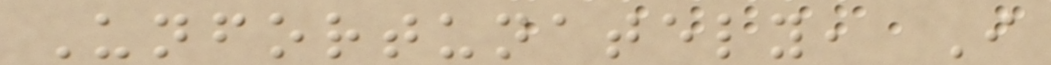Unfortunately, I
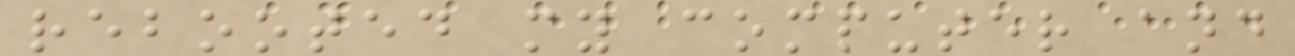rebooted my computer and
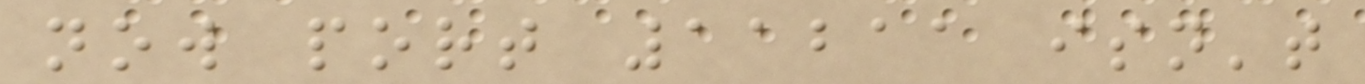now port 11211 isn't
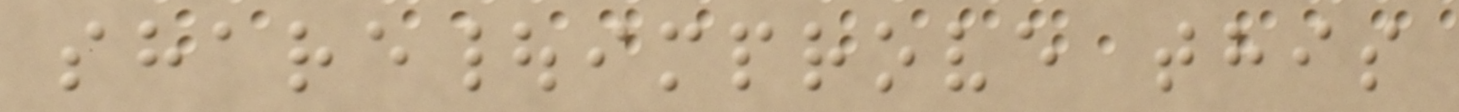share|improve this
